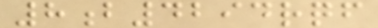8b4294rqf
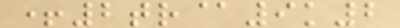+2tr@9k2
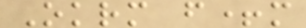Okrm f+m
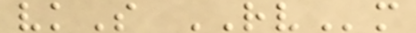vkS RVm
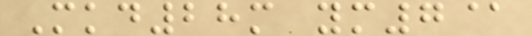Mkd28m ym7@
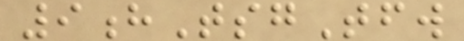9hTsgTfw
